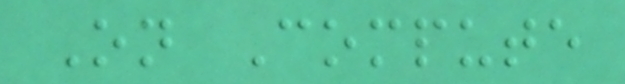On Compute
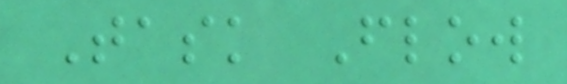Task Flow
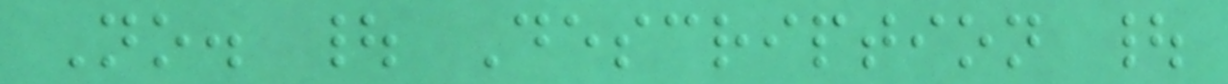No. | Description |
